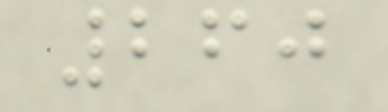260
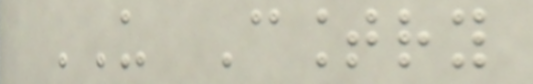US Country
